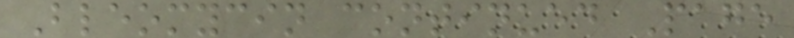Bleomycin continued Page
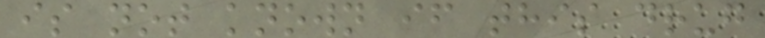is not known if this drug
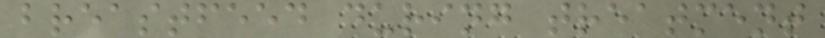breastfeed during treatment
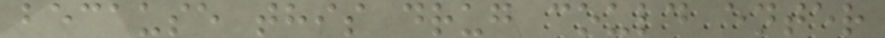because this drug could enter
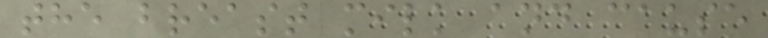the breast milk and cause
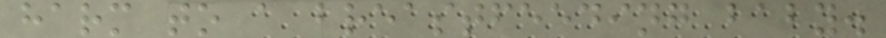harm to a breastfeeding baby.
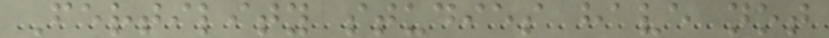Fertility studies have not
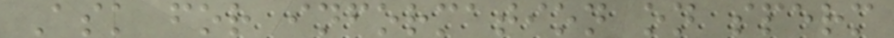Ask for information on sperm
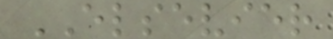ELSEVIER
